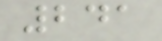241
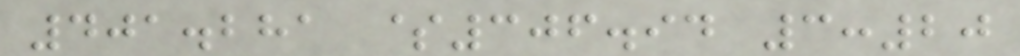401.281 $306.94 3:20
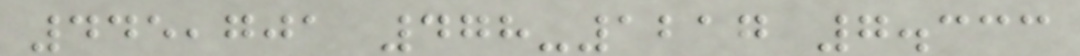445,701 478-1217 7.333
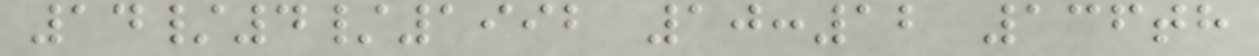14/4/1992 10:12 136th
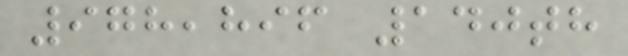978,896 140th
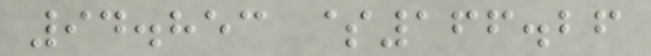94.853 $166.26
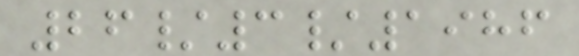26/3/1986
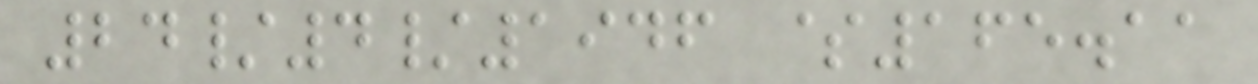24/4/1946 $165.11
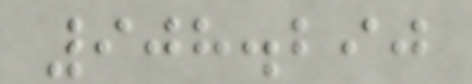908.290
